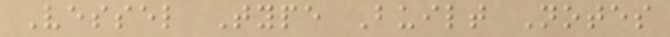Vessel Type Built Notes
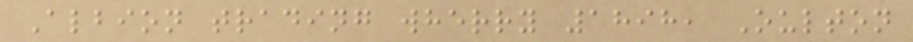Albion trading wherry 1898, Oulton
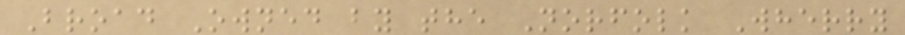Broad Owned by the Norfolk Wherry
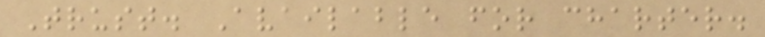Trust. Available for charter.
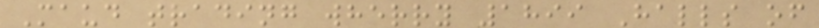Maud trading wherry 1899 Halls of
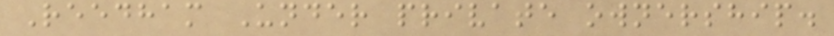Reedham Under private ownership.
